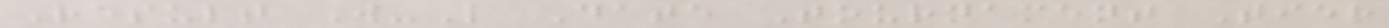Result W-L Date Tournament Tier
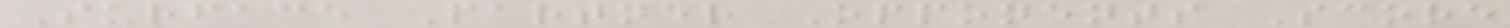Surface Partner Opponents Score
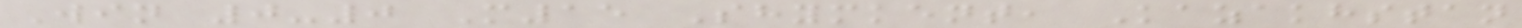Win 0-0 M15 Shymkent, Kazakhstan
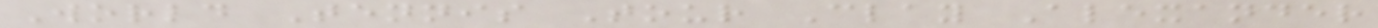World Tennis Tour Clay Alexander
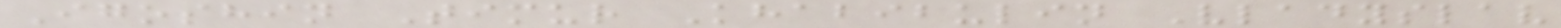Igoshin Timur Khabibulin Vladyslav
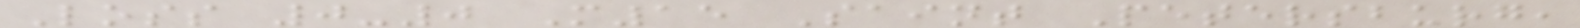Loss 0-0 M15 Saint Petersburg,
